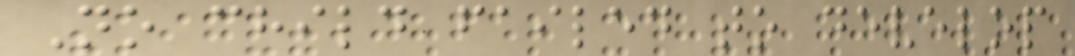No child failed to develop
